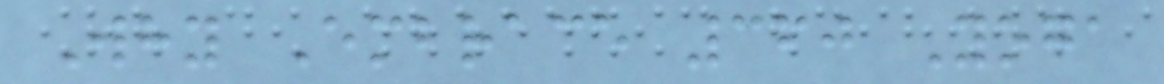Why Embrace 360 Yoga
